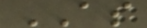AS
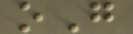oG
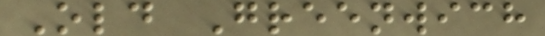Old Greenwich
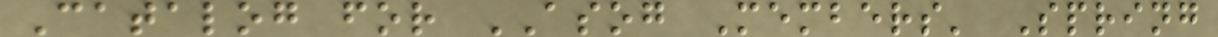Catalog for ASOG Members' Spring
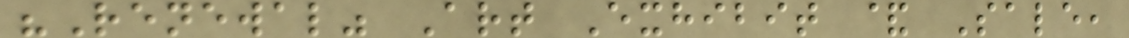"Renewal" Art Exhibit & Sale,
